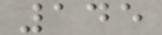145
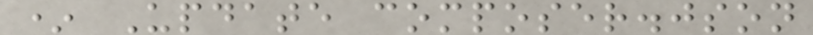* Update composer.json
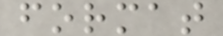format
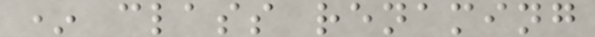* class renaming
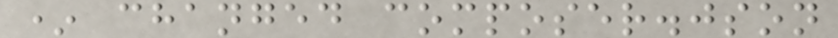* changed composer.json
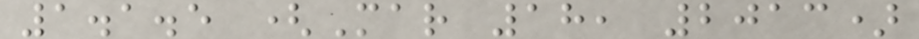1.1.5 (Mar 18, 2013)
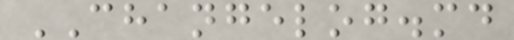CHANGELOG.md
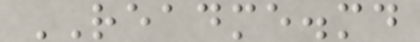README.md
